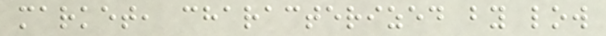market, characterized by low
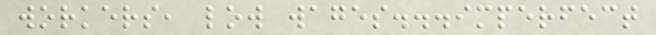workers, low wages...imperfect
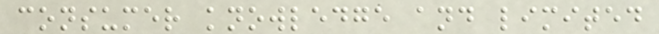consumer knowledge and limited
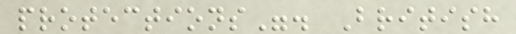protections". British
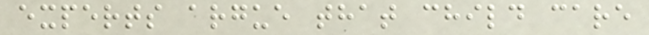experts argue that child care
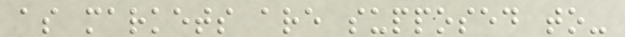as markets are supposed to-
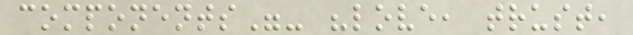components"- "love, trust,
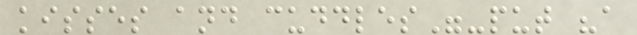kisses and cuddles"-put "a
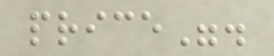price".
